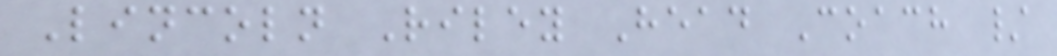Lincoln Riley Head Coach /
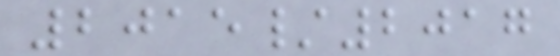2015/2017
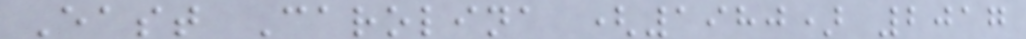East Carolina (1980) 2017
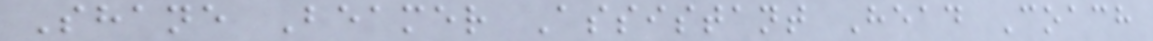Shane Beamer Assistant Head Coach
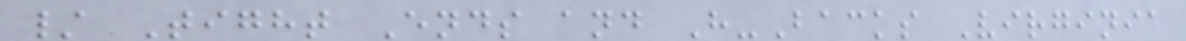/ Tight Ends and H-Backs Virginia
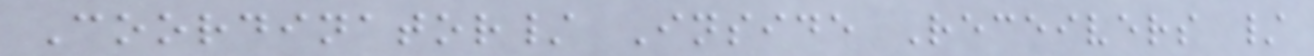Coordinator/ Inside Receivers /
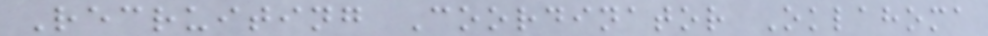Recruiting Coordinator Oklahoma
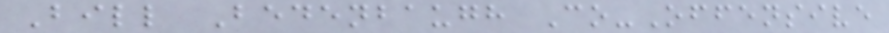Bill Bedenbaugh Co-Offensive
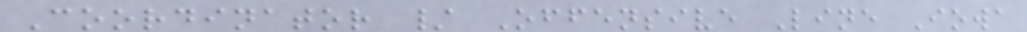Coordinator / Offensive Line Iowa
